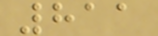811
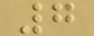7
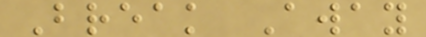Break Away
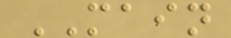MAIN
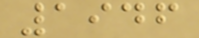1946
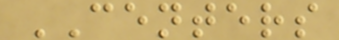CENTERS
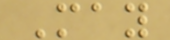May
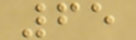65
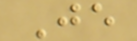Je
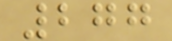277
